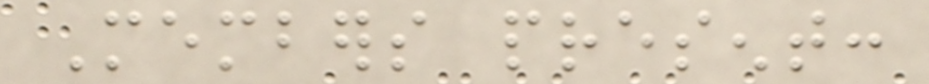Members present:
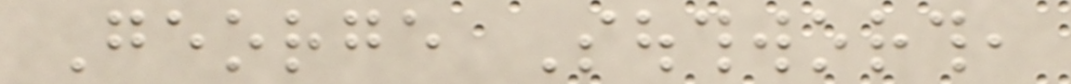George Southworth,
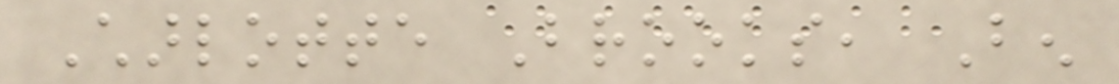Charlotte Brooks, Ben
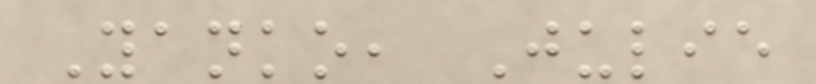Yanko, Julie
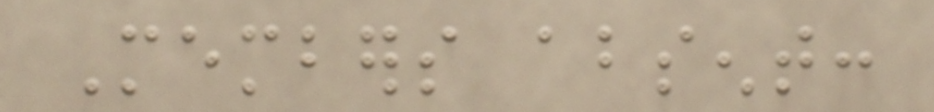Members absent:
